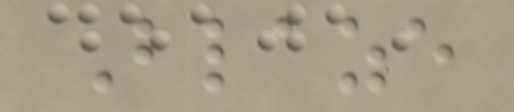Blaze
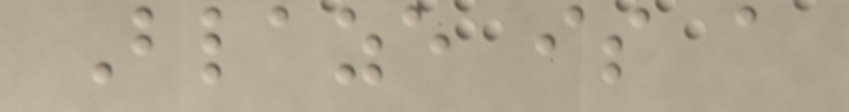Blaze is a
